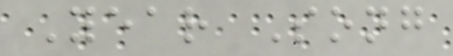Year Song
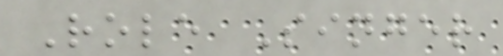Role Singer
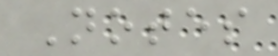Notes
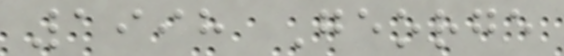1998 George
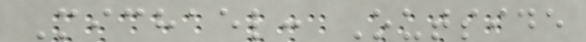Michael: Outside
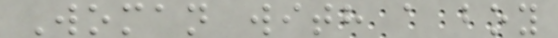Woman with a boy
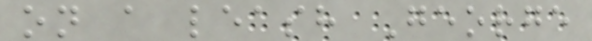on a leash George
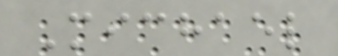Michael
